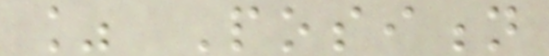% Position
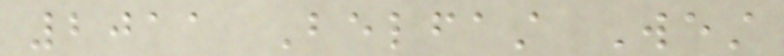2011 Belfast West
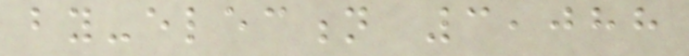by-election 3,088
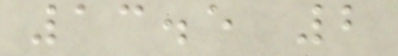13.5 2
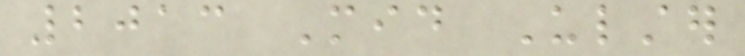2013 Mid Ulster
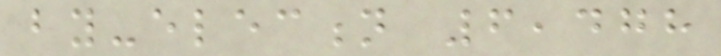by-election 6,478
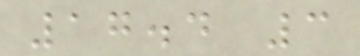17.4 3
